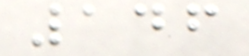146
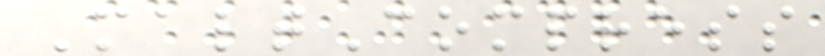MaltCompress
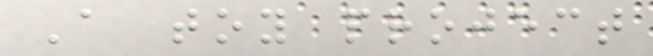A toy project
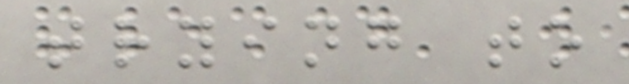trying to
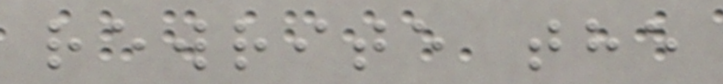rewrite the
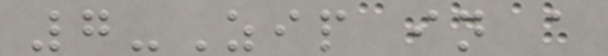7-Zip in a
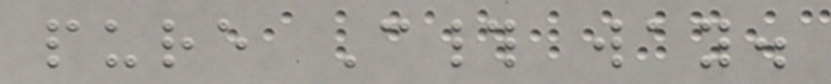pure C# way.
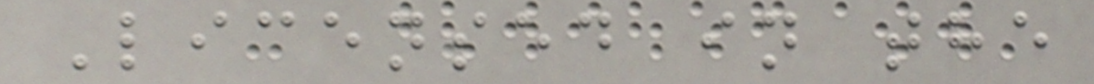Licensed in the
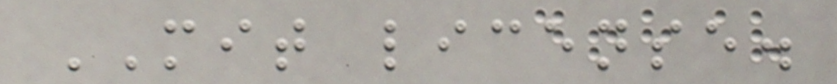MIT license.
